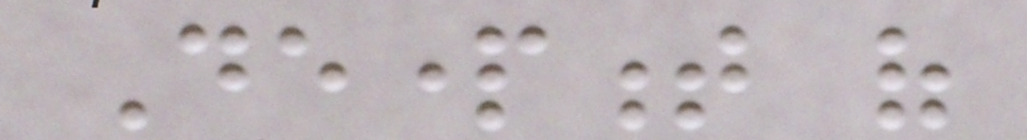Department of
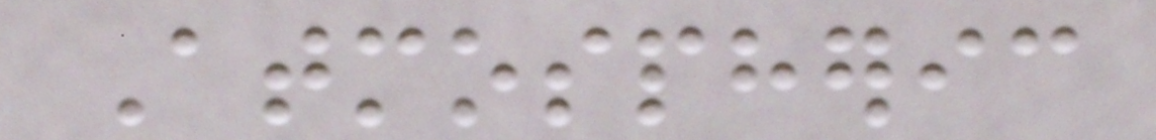Atmospheric
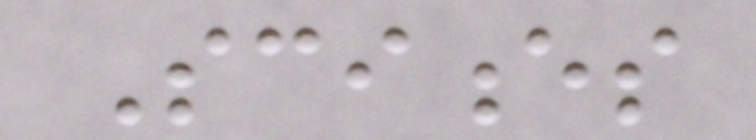Sciences
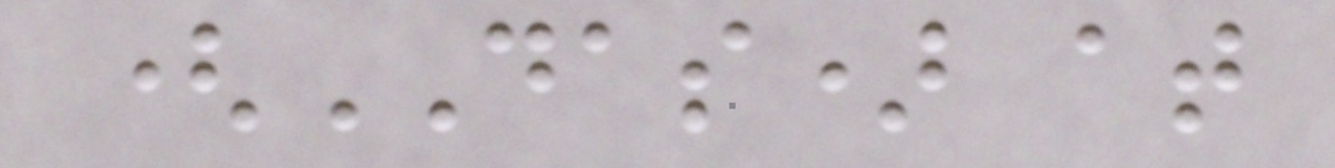(DAS) at
